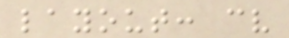layout: cv
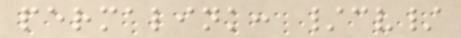permalink: /cv/
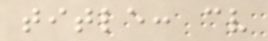title: cv
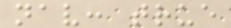nav: true
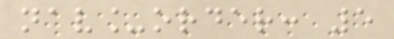nav_order: 5
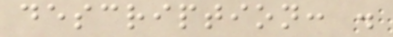description: .
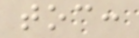toc:
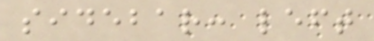sidebar: left
